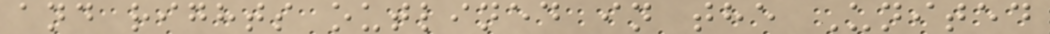and rights outlined in the United
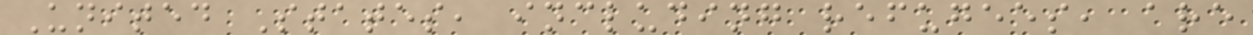United States, including refugees, are
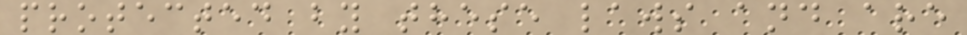protected by these laws and are
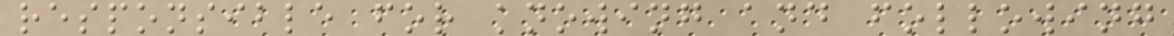responsible for knowing and following
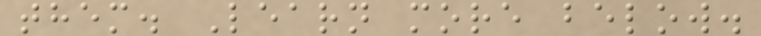them. Learn more below.
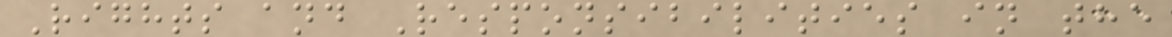Rights and Responsibilities in the
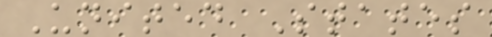United States
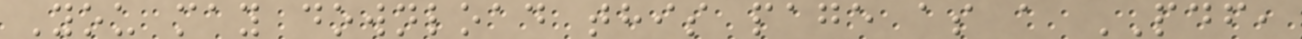You may download this page as a PDF,
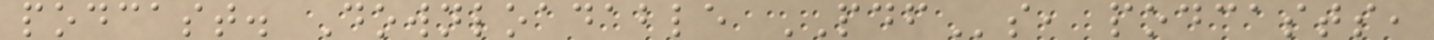podcast. Downloadable PDFs, podcasts,
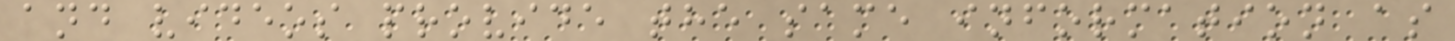and videos provide the same information as
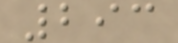293
